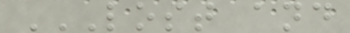LOST AND
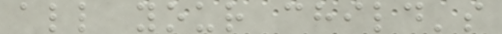all your child's
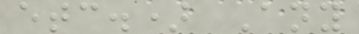etc.) Any
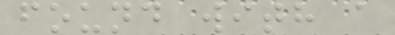found with a
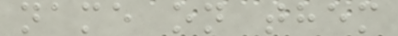name on them
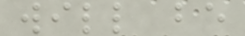will be
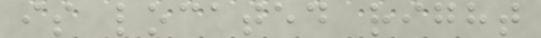is located right
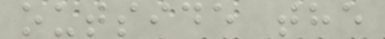outside the
